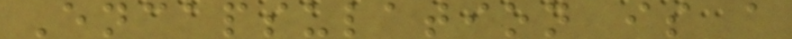Encapsulation is a
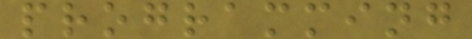programming
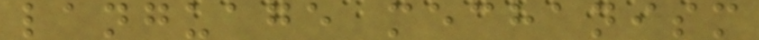language mechanism
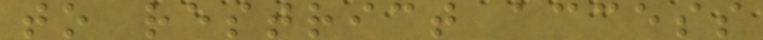to restrict access
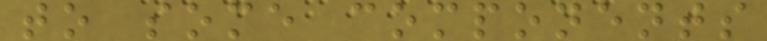to some components
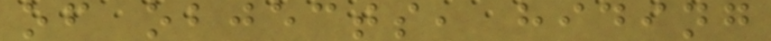of objects, hiding
